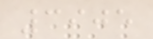3905
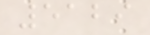5129
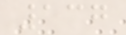137
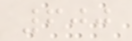600
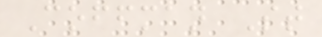Coffman St
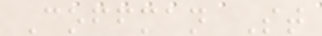Coffman St
